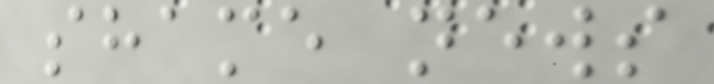shame news
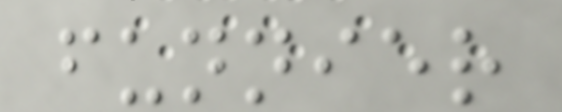funnier
